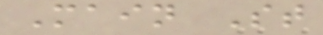Main St
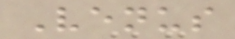Venus
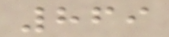869
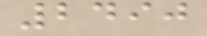2490
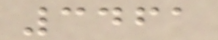3461
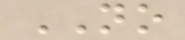NO
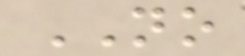NO
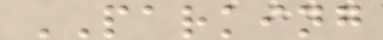PARKING
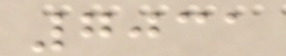7031
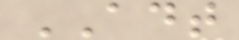ADT
